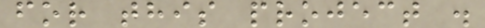for this project .
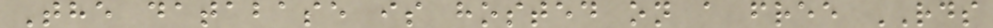The database is hosted on a free RDS
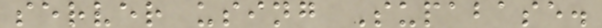server using Supabase.
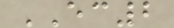EC2
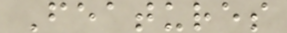Features
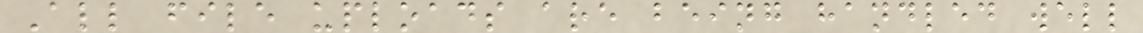All file uploads are being handled well
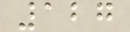127
